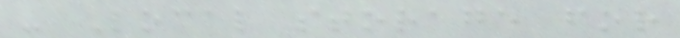- Local storage for
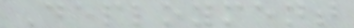Deployment
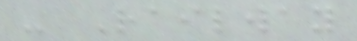- Railway
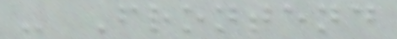- Frontend
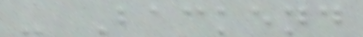- Backend
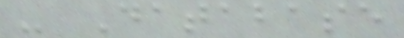- Database
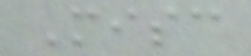Misc
